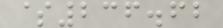$236.62
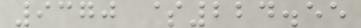9370 $224.55
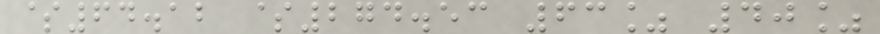$64.12 $274.53 63% 40%
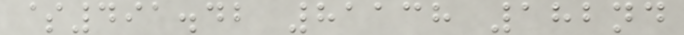$491.42 81138 182nd
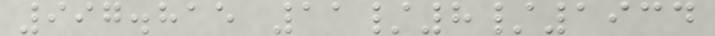997.815 11/8/1934
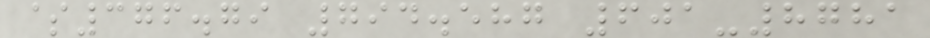$376.79 794.587 601-8781
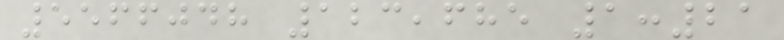5566048 123,685 1:21
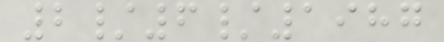2/6/1987
